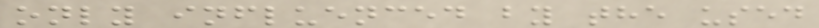only influenced by the used
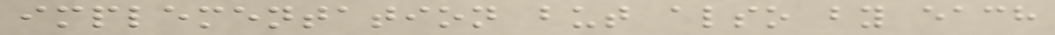implementation but also by each
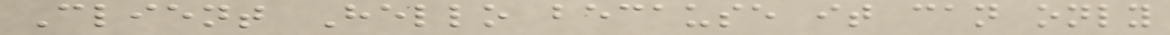Client Hello because it can only
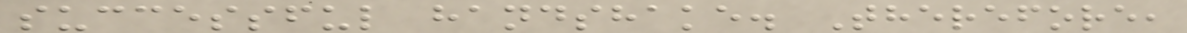successful handshake. Therefore,
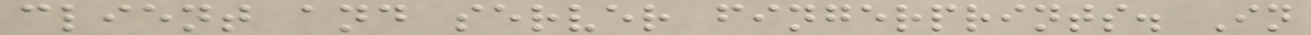client and server fingerprints. In
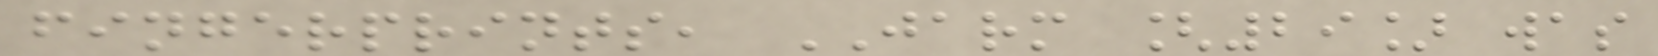fingerprints, JARM [29] was
